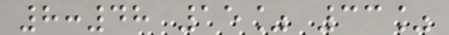8:48 15% 33%
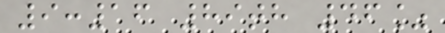9:16 89th 46%
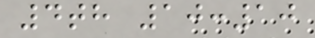4th 10:10
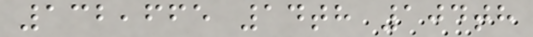132,665 14th 104th
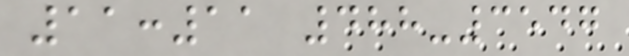11:11 488-3547
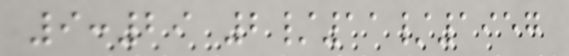9:29 2/11/1957
